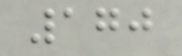170
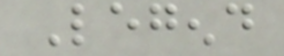Legend
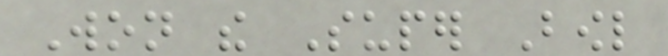Won the Super Bowl
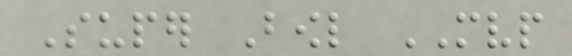Super Bowl MVP
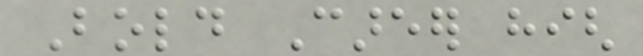Bold Career high
